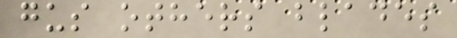gus others blades
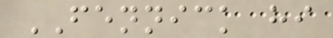FENNICK hi
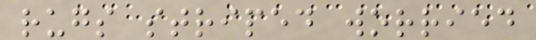rugs striped worried
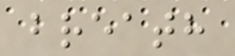breath
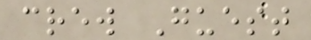crew Guest
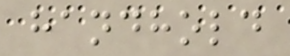handhold
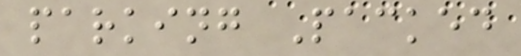parking Packed
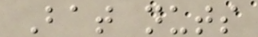Bat nuts
